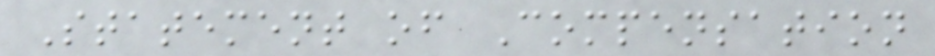Statement of Compensation
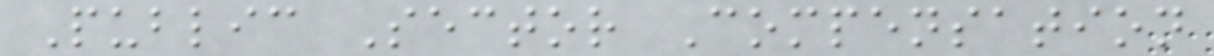Public Sector Compensation
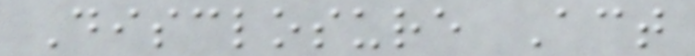Disclosure Act
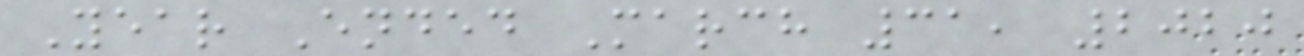Year Ended March 31, 2020
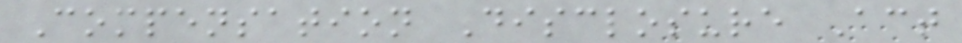Compensation Disclosure Act
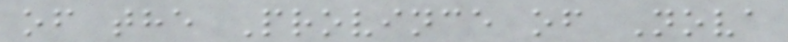of the Province of Nova
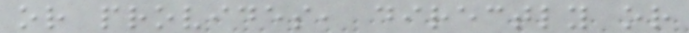or provides, directly or
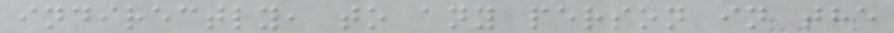indirectly, to any person in the
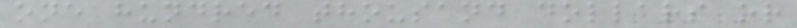one hundred thousand dollars or
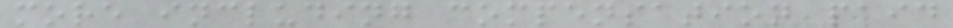more including compensation paid
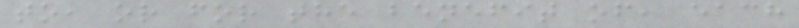to, or for the benefit of, each
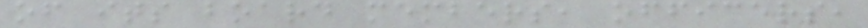of its board members, officers,
